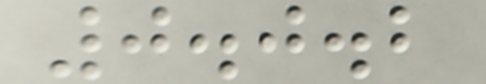0.0.2
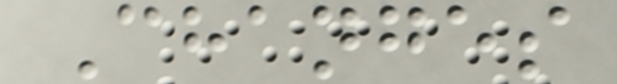Changes
